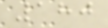180
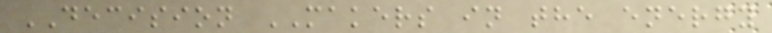DECISION MAKERS in the energy
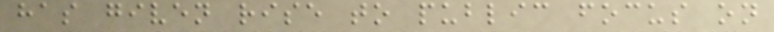has given rise to public focus on
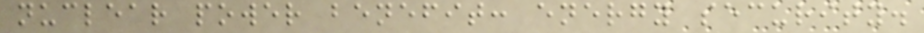nuclear power benefit: energy security.
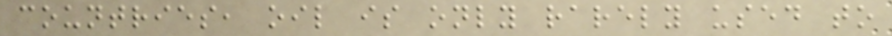countries, oil is only rarely used to
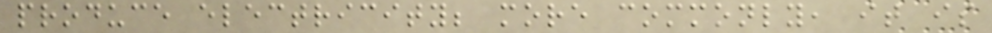produce electricity; more commonly, it is
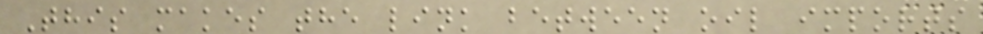This makes the link between oil imports
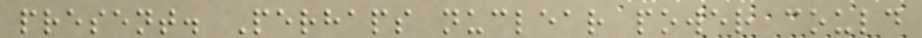present. Perhaps nuclear power could
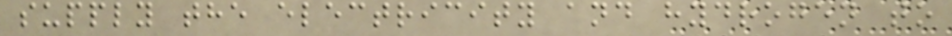supply the electricity and hydrogen to
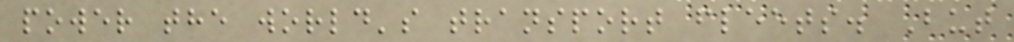power the world's transport fleets. But
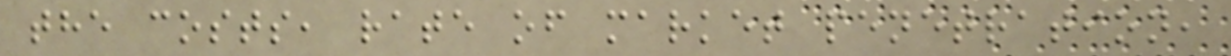the costs, rate of market penetration,
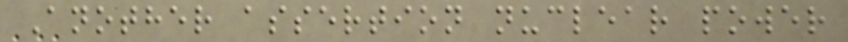Another assertion nuclear power
